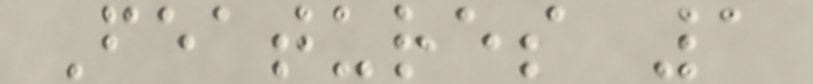Features 1
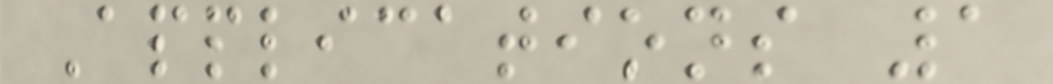Applications 1
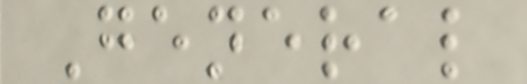General
